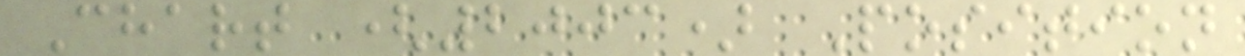Chart (2003) Position
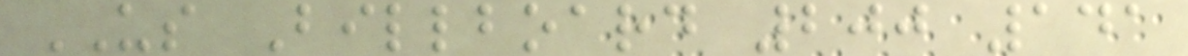US Billboard 200 141
